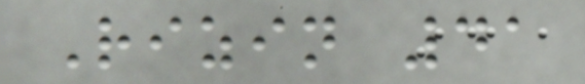Rizin 41
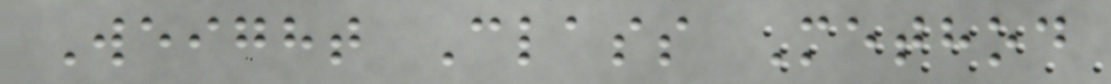Weight Class Method
